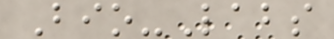Bio-Labs
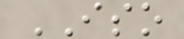ISO
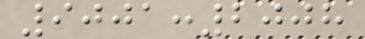9001:2008
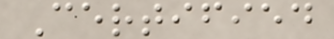Certified
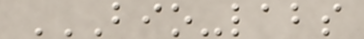BIO-LABS
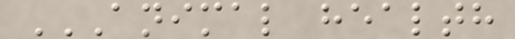ANIMAL HEALTH
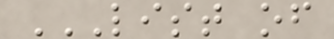LIST OF
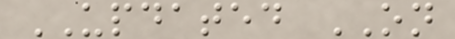UPDATED ON
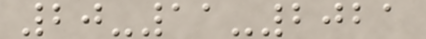20-11-2021
